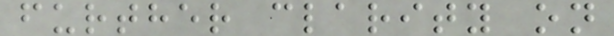further clarity on
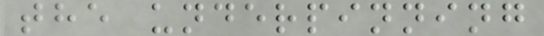the underpinning
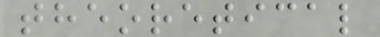theoretical
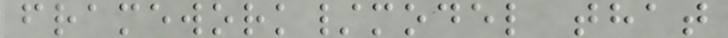framework/model that
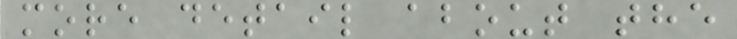more detail about the
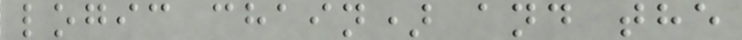logic chain) and the
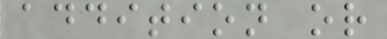addition or
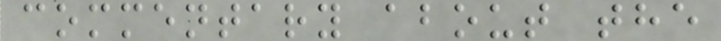commentary about the
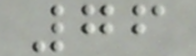76
